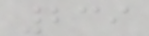239
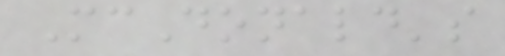McDonald's
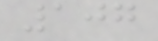107
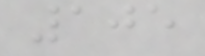105
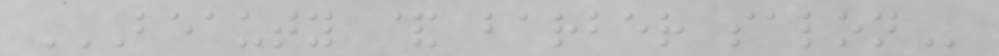BEAUTY & BARBER SALON
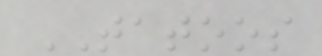TATOOS
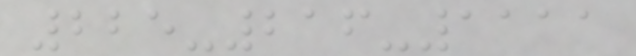225-216-1111
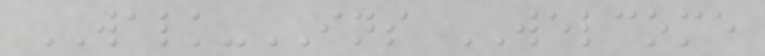WALK-INS WELCOME
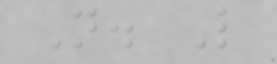N. L
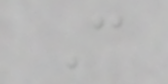C
